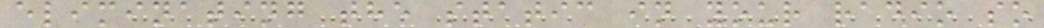eliminating the static in your radio so
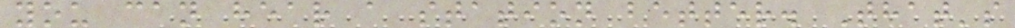you can hear a station better. That's
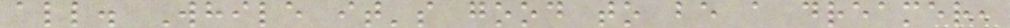all. While it's good to be a dreamer,
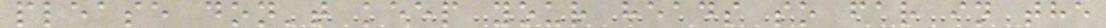please don't keep your heads so far in the
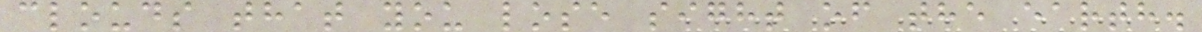clouds that you lose sight of the earth.
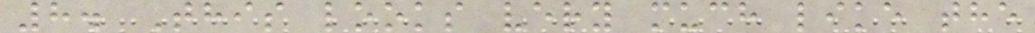8. This looks very much like the
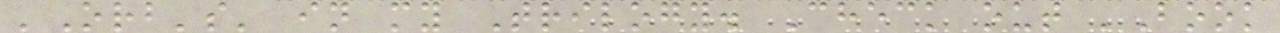'Orb's' in my Trilogy. Check out 'Book
